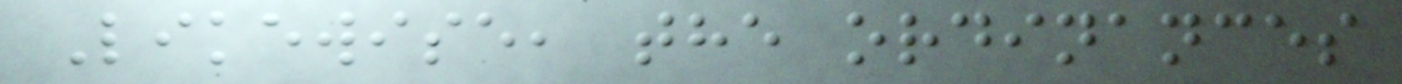Likewise, the ordinances
